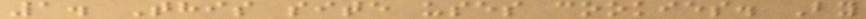1. This site uses cookies. By
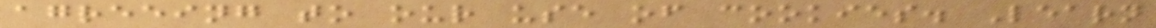agreeing to our use of cookies. Learn
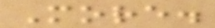More.
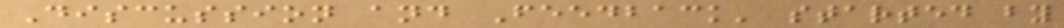Discussion and Feedback' started by
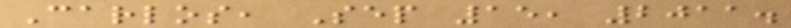Carlos, Sep 15, 2011.
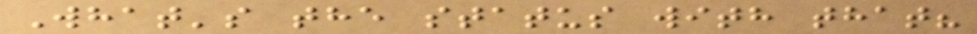What's the status with that?
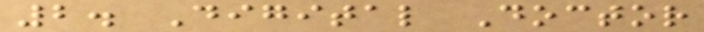2. Digital Doctor
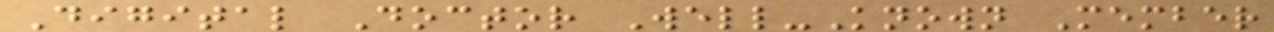Digital Doctor Well-Known Member
